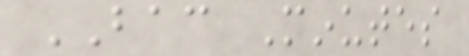BAC Minutes
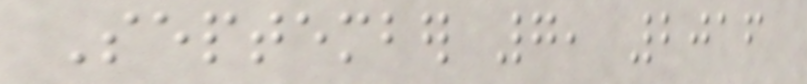September 7, 2016
